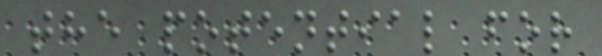the potential for
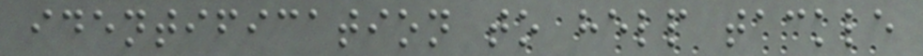identification to help tackle
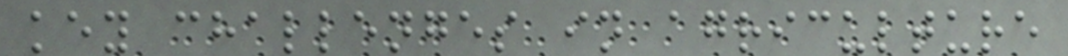key challenges in agriculture
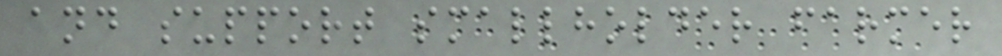and support smallholder farmer
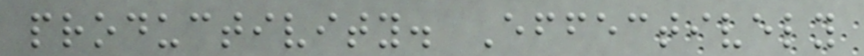productivity. Effectively
